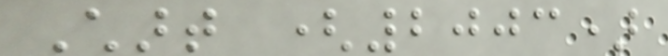Chart (2003)
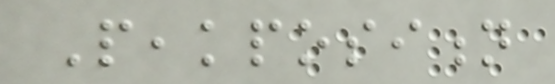Peakposition
